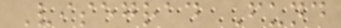Visegrad Fund
